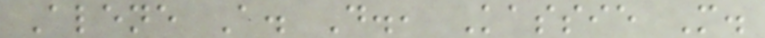Alene A. D., Kassie M.
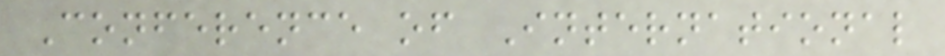Conference of International
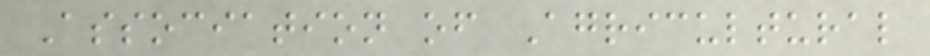Association of Agricultural
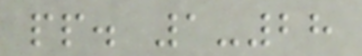pp. 1-28
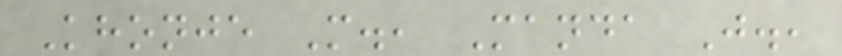Khonje M., Manda J.,
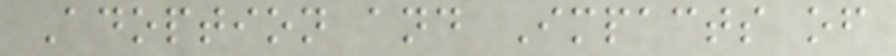Adoption and Impacts of
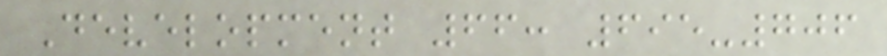Development 66: 695-706
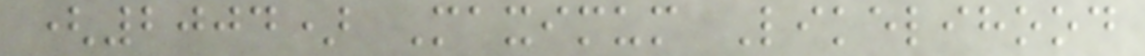(2004) Maximum Likelihood
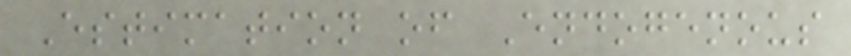Estimation of Endogenous
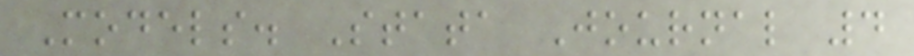Models. Stata Journal 4
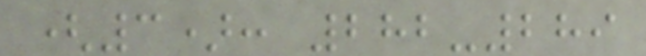(3): 282-289
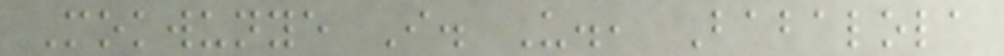Mokwunye I. U., Babalola
